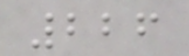226
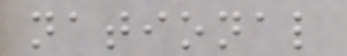national
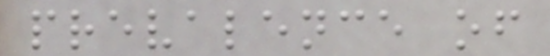prevalence of
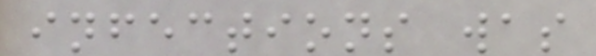infections was
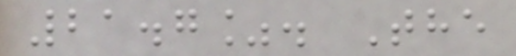21.7%. The
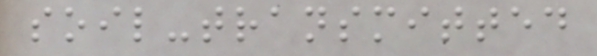soil-transmitted
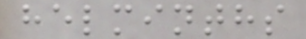helminths
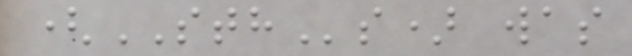(STHs) was
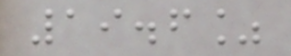19.6%
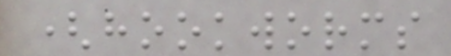(hookworms
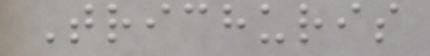Trichuris
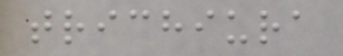trichiura
